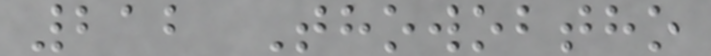212 Thowobtho
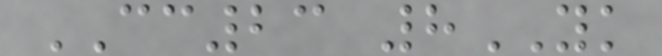CC23 8YK
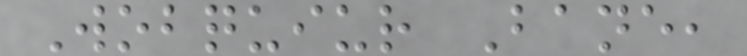Wobquiur Bane,
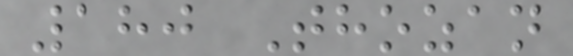180 Thozan
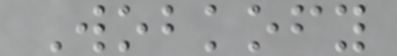Wobkofy
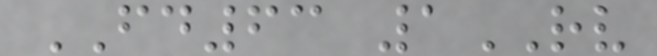FD63 1RV
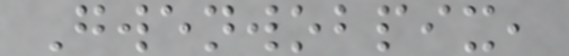Gwenwobpix,
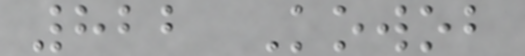822 Kowob
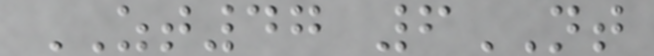ZT47 6NT
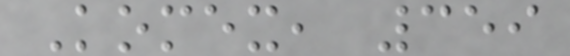Komex, 359
